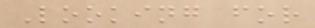Looking for
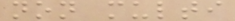non multi
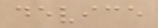device
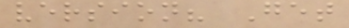version? Get
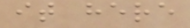it here
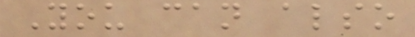You can also
